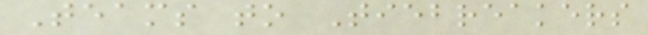Teams to Tiebreakers
